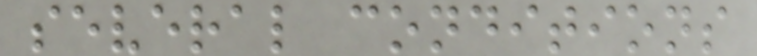several conditions
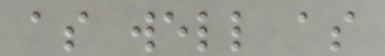as well as
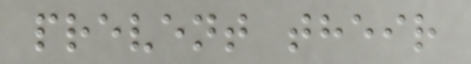prevent their
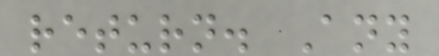return. Any
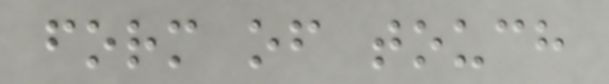form of touch
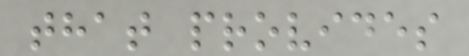that provides
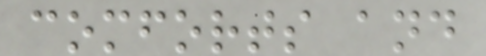comforts and
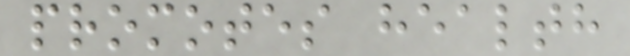promotes health
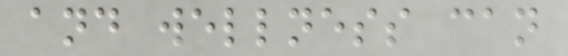and wellness can
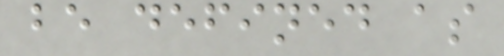be defined as
